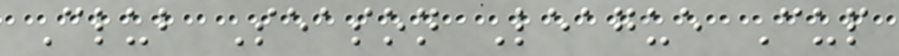Club Season League Cup
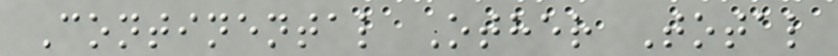Continental Other Total
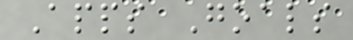Apps Goals
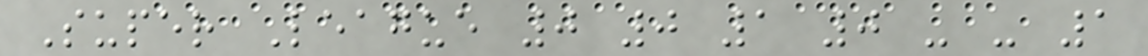Super League 0 0 1 0 - - 1
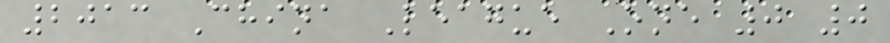2013 China League One 0 0
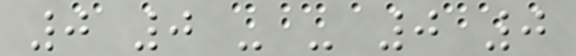0 0 - - 0 0
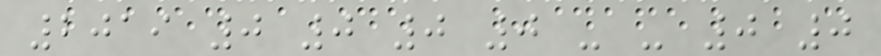2019 0 0 0 0 - - 0 0
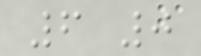6 0
